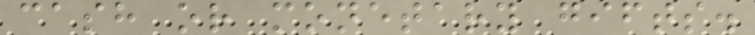cash or monetary gifts.
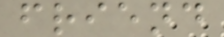friend
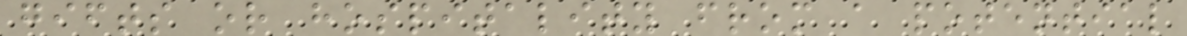gifts or hospitality from a potential
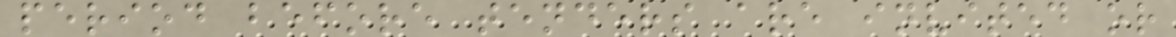period before tenders are invited or
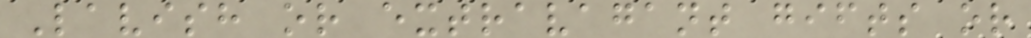Lavish or extravagant gifts or
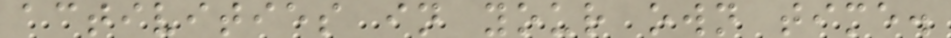activities in your own time.
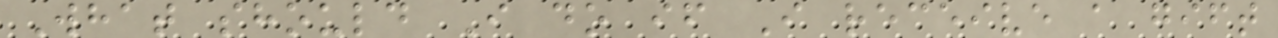What should I do if I receive a gift
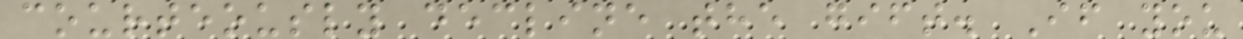courteously decline the gift. If you
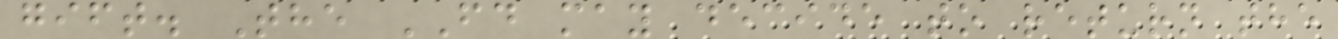gift. The FD may decide to return the
